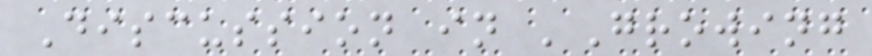Discussion in 'Growing
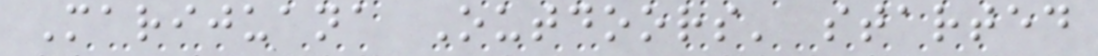Marijuana Outdoors' started
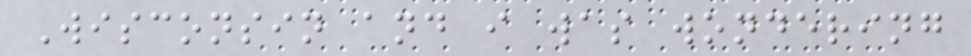Wisconsin and i was wondering
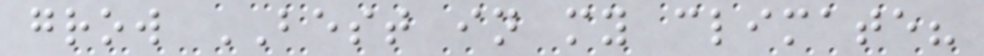grow BEST in my climate?
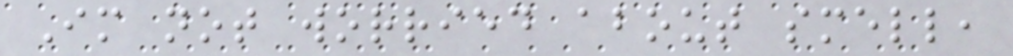Im not worried about smell,
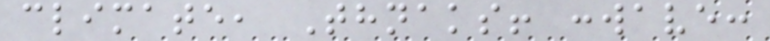climate, Thnaks! :wave:
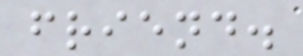friend.
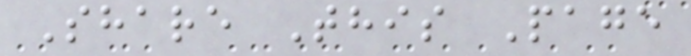Share This Page
